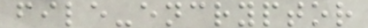file-encryptor
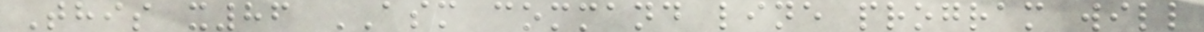This x86 ASM command line program will
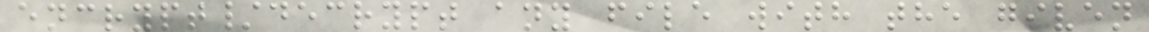encrypt/decrypt any file with the given
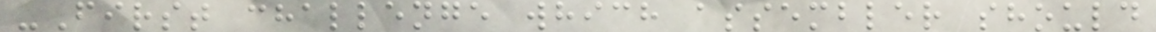-First challenge which assembler should
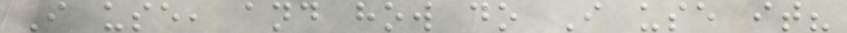I use, and how do I use it?
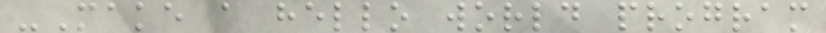-Make a hello world program
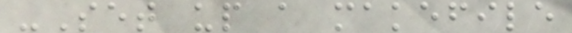-Set up a makefile
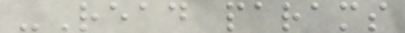-Read params
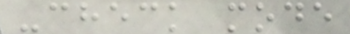-check mode
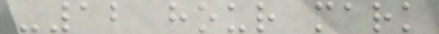-12 hour mark
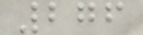276
